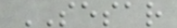SESAR
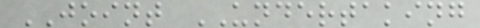JOINT UNDERTAKING
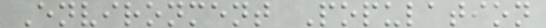Environment Population
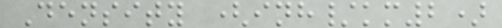Density (inh/km2)
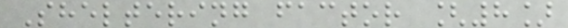Sheltering factor [8]
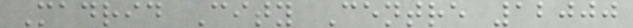Madrid City Centre 12000
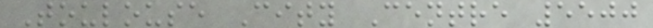Toulouse City Centre 5500
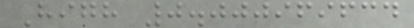High 0.000969634
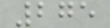275
